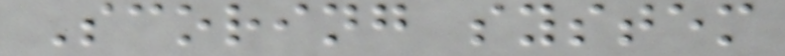Scoring system
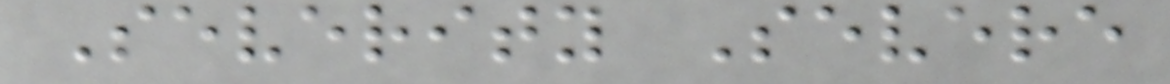Severity Severe
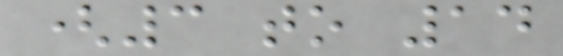(3 to 14
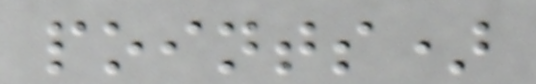points)
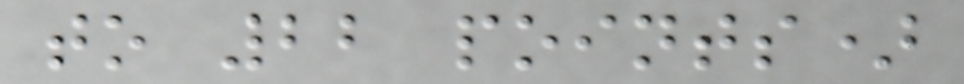to 22 points)
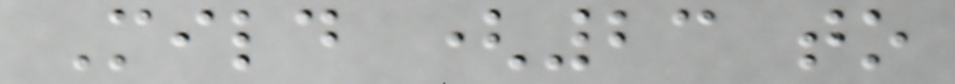Mild (23 to
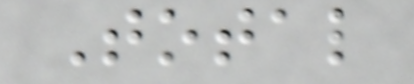Total
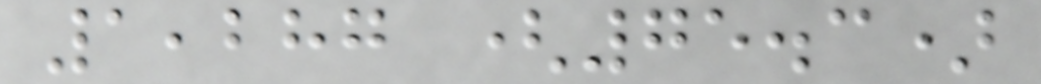1,287 (75.3)
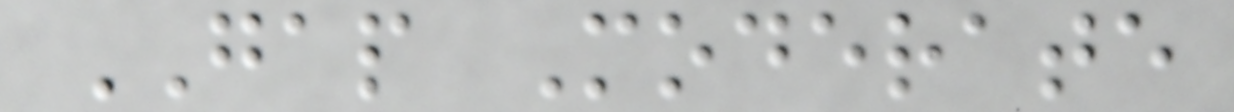GAP Moderate
